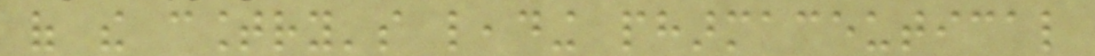of the country's leading pharmaceutical
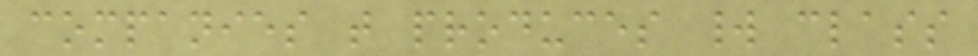companies that produces world class
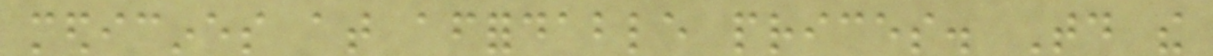medicines at affordable prices. Today the
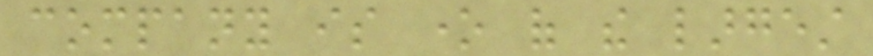company is one of the largest
